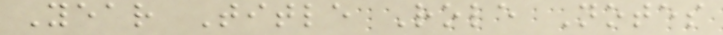Year Title Role Notes
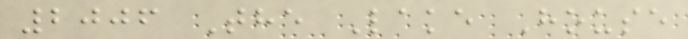2006 The Lake House
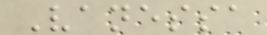Vanessa
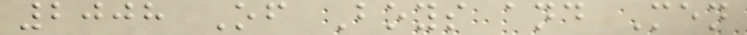2008 Of Boys and Men
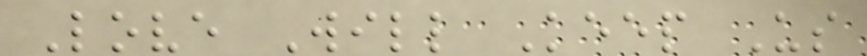Love Will Keep Us
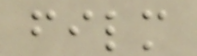film
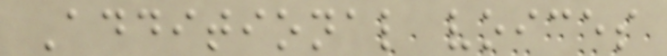Additional voices
